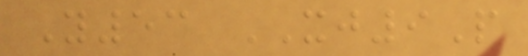Y53 XJ9P
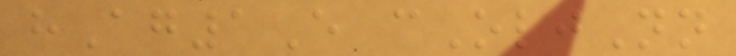hAg1E cOljNn
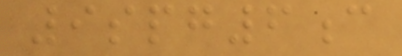9spg6c
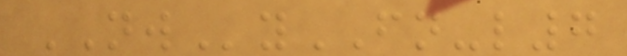NWyFN-l7
